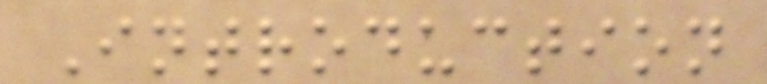Introduction
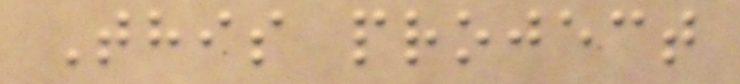This project
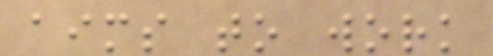aims to work
